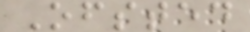Ofsted
